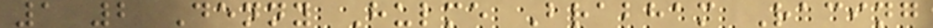1 2 Denny Hulme Brabham Racing
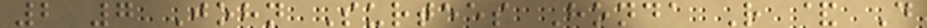2 7 John Surtees Honda R & D
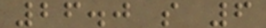26.0 s 6
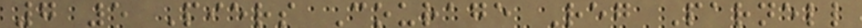7 5 Piers Courage Reg Parnell
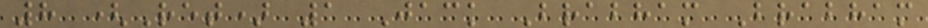8 (Ret) 1 Jack Brabham Brabham
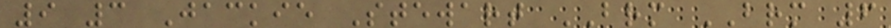9 3 Jackie Stewart BRM BRM 6
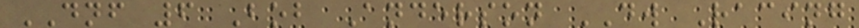DNF 6 Bob Anderson DW Racing
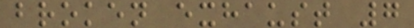broken exhaust 7
